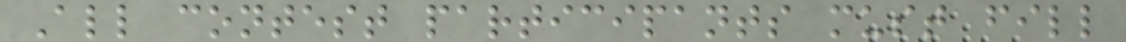All contest participants must fill
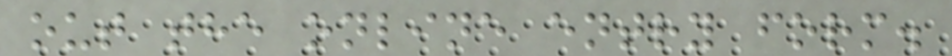out the online entry form.
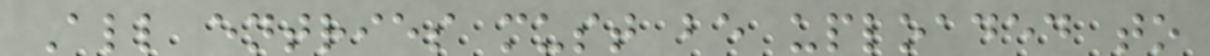All entries must be uploaded to
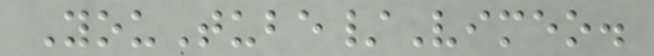YouTube/Vimeo.
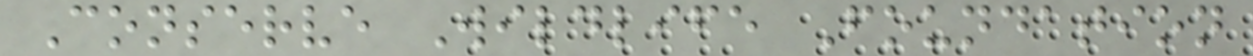Conserve Wildlife Foundation
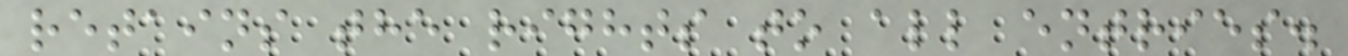retains the rights to all entries.
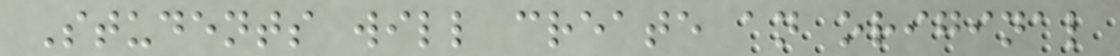Students will create an original
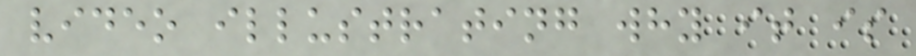video illustrating why it is
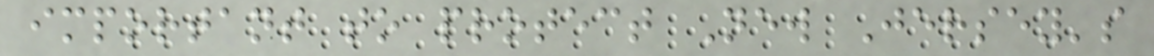important to protect New Jersey's
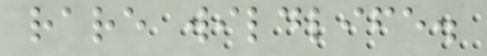rare wildlife.
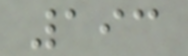193
